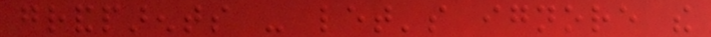grandparents - let's ignore the
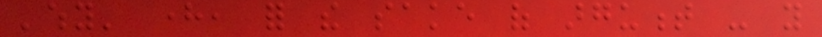'why' here, for the sake of argument - you
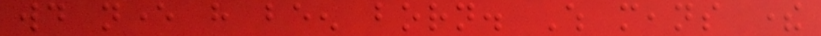would never have been born. Which means there
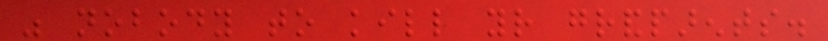was nobody to kill your grandparents.
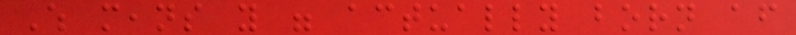Which means you were actually born after
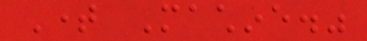Time Machine."
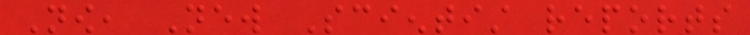Now, New Scientist reports
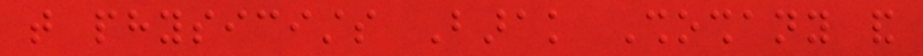that physicists Barak Shoshany and
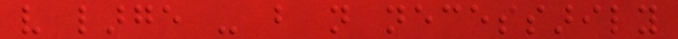very large - but not necessarily
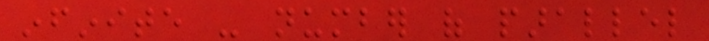infinite - number of parallel
